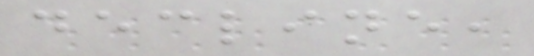decline,
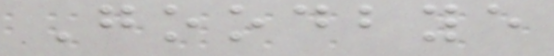Goodbye
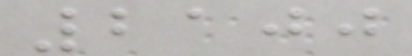2100
